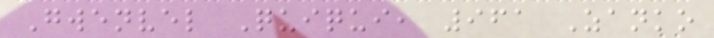Gwenvel Quiqui, 961 Zanko
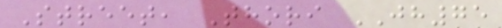Street, Thori JH75
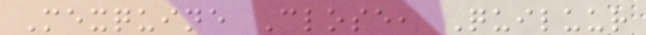Mexquine Close, Quiluur
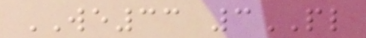WE33 3PL
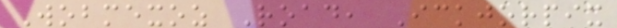Wobmexoz Road, Ickjorpix
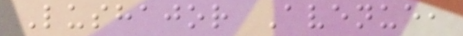Lushajor Avenue,
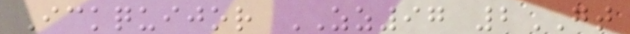Ickquijor ZZ97 2GT
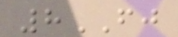8FJ
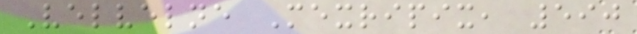Velvelne Mexripix, 590
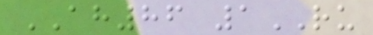AH86 1RU
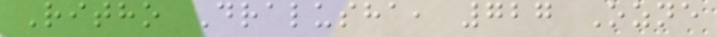Ritho Dralusha, 727 Ozne
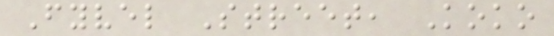Fyvel Street, Koko
